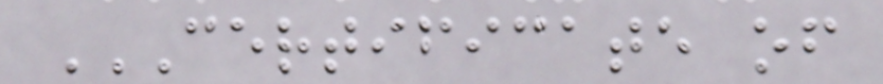CERTIFICATE OF
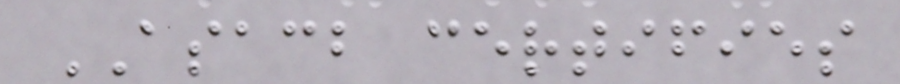ASACB certifies
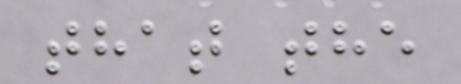that the
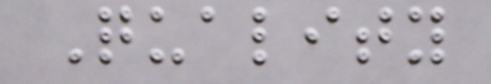Quality
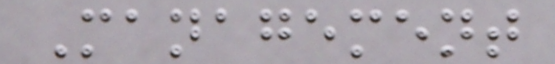Management
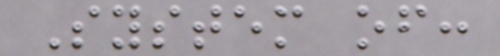System of:
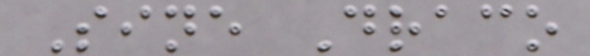Sine Draco
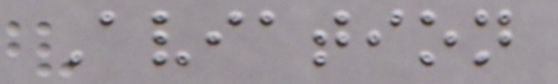Aviation
